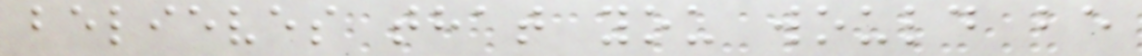believes that you would be
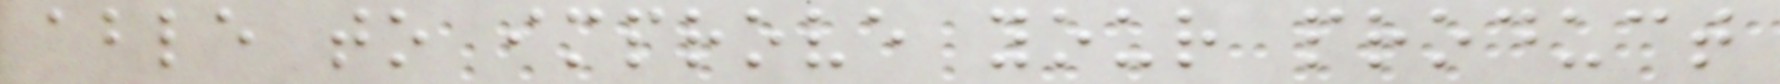able to improve your product
